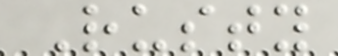Rusty
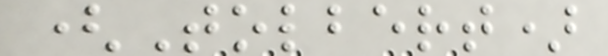(Tolbert)
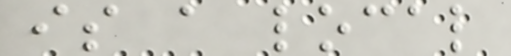is a local
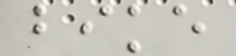bike
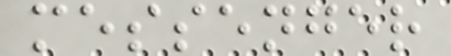messenger
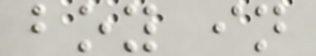boy in
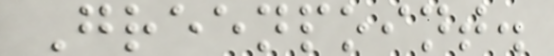Greenpoint.
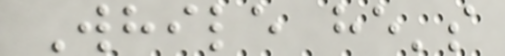While he's
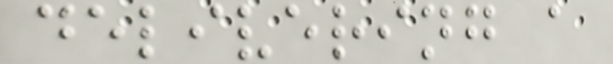delivering a
